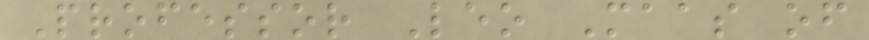Professor Leo Maas of
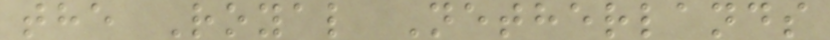the Royal Netherlands
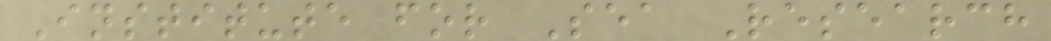Institute for Sea Research
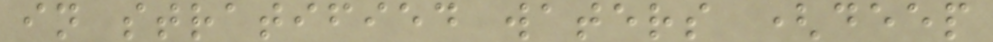in stratified waters (deep
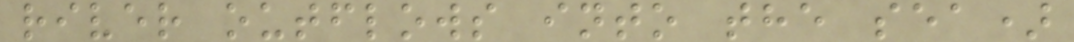river outflows into the sea)
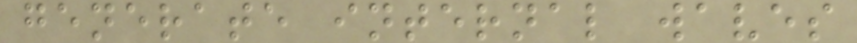generate internal waves
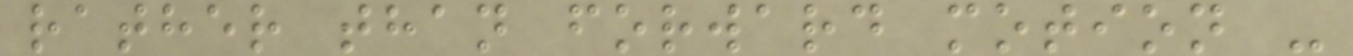rather than forward motion -
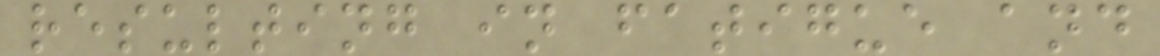resulting in fatigue and
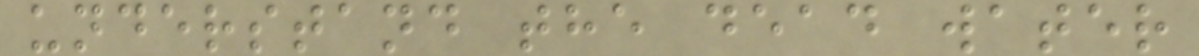understand the dead water
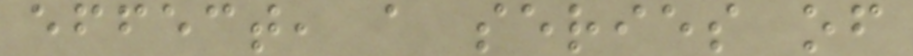effect, a series of
